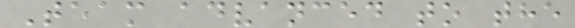Team advanced to the
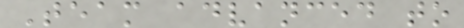Team advanced to
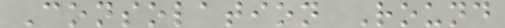Consolation Round
